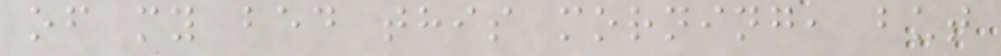of my bed this morning, but
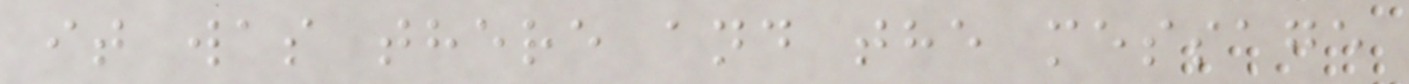it was there and the message
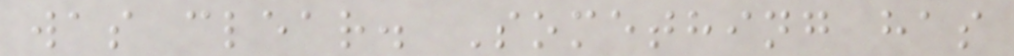was clear. Something has
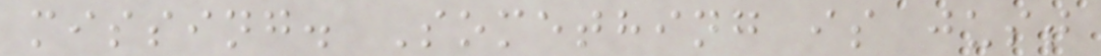missing. Something is just
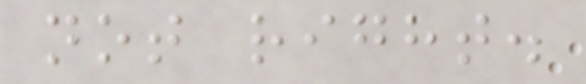not right.
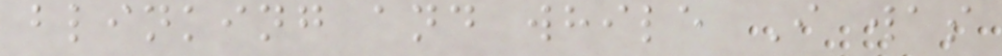blinking and while I was
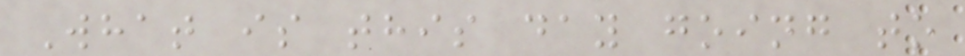What is this day going to
